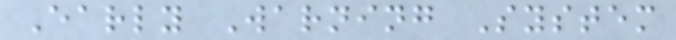Early Warning System
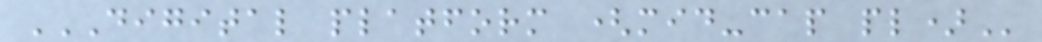DIGITAL PLATFORM (MID-CAP PL)
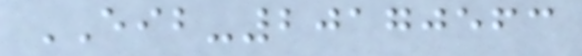EIB-20170563
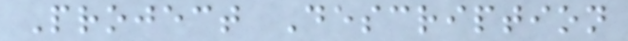Project Description
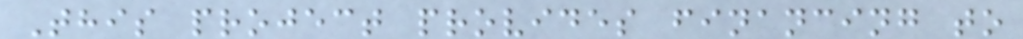This project provides financing to
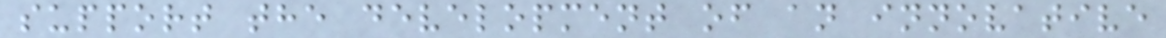support the development of an innovative
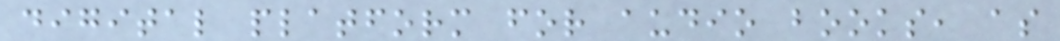digital platform for audio books, as
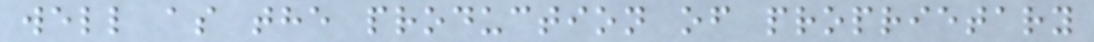well as the production of proprietary
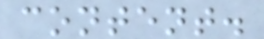content.
